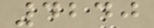4240
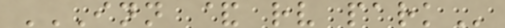INN & RV PARK
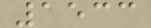1533
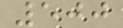500
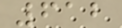612
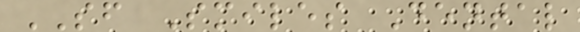SF Smiles Dental
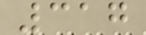317
